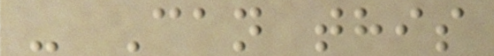- Can this
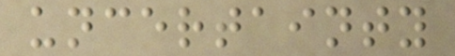uncertainty
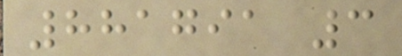881791 3
